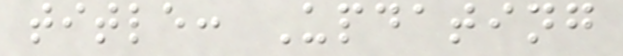title: Updating
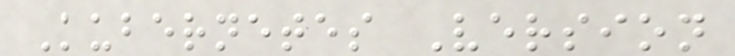Kubernetes Version
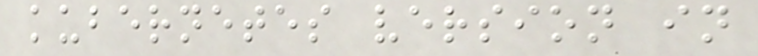kubernetes version in
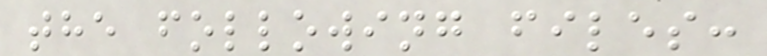the following files:
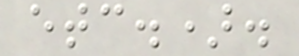etc.).
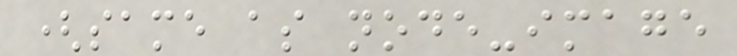(same as node-image
